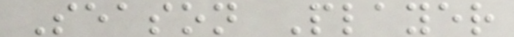Season Player
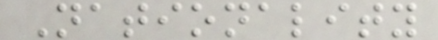Nationality
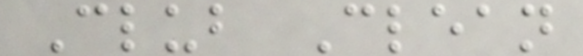Club Clean
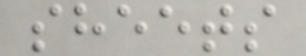sheets
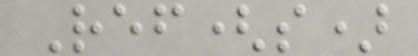Ref(s)
